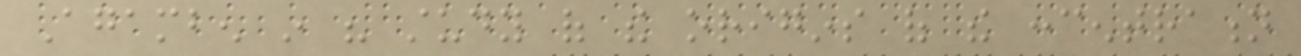Agamben in his study of the origins of the concentration
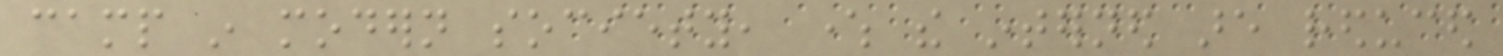camp in modern society, where the interned are reduced
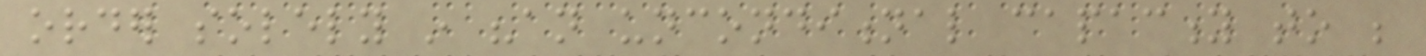order solely in "an unconditional capacity to be
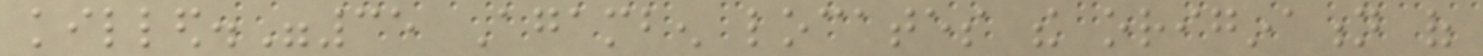killed."35 Agamben locates the origination of
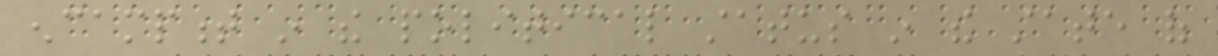encampment in the political status in the state of
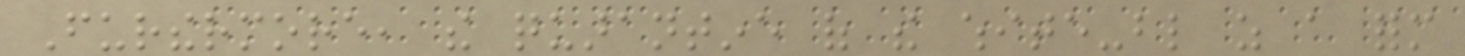Furthermore, the quarantine of the white-blind as a form
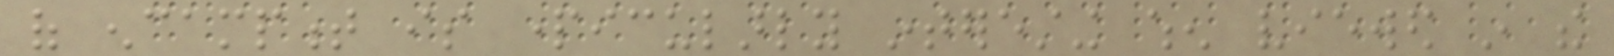of encampment is particularly interesting when viewed in the
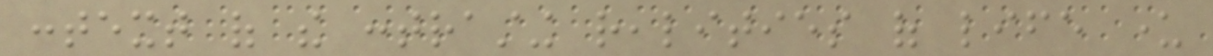context of the contrasting realities of life under
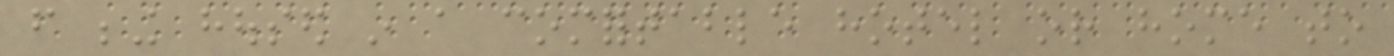from being housed in a comfortable hotel or home to
